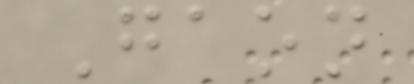Gaon
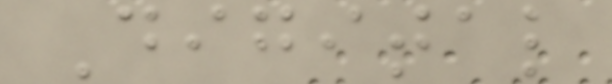Digital
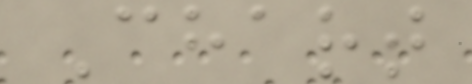Chart
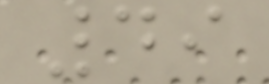49
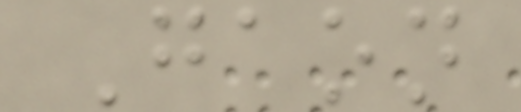Gaon
